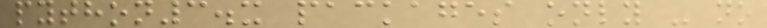python3.x packages only - no
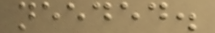needed.
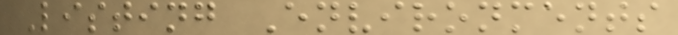Listing Environments
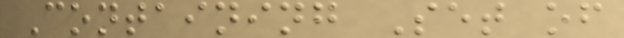Containing Set of
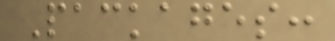Packages:
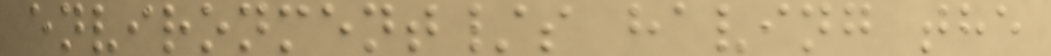environment/s having the
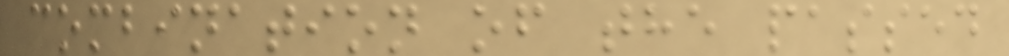combination of the passed
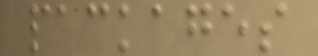packages
